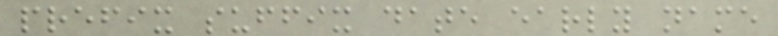prefix suffix date early name
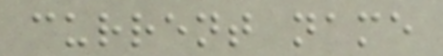current name
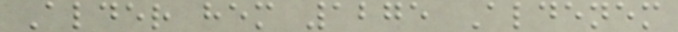Alder hem 1275 Aldenem
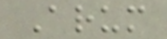Arum
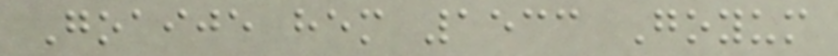Goaije hem 1533 Goyum
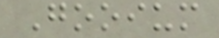Gooium
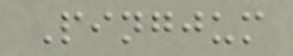Pingjum
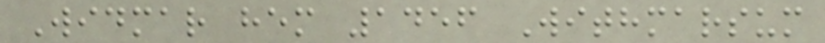Widmar hem 1456 Withmarsum
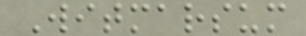Witmarsum
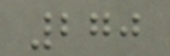270
